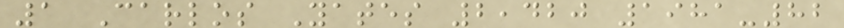1 Carlos Yates 2,420 1981-82
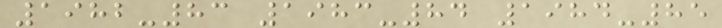1982-83 1983-84 1984-85
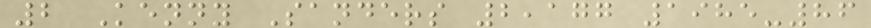2 Kenny Sanders 2,177 1985-86
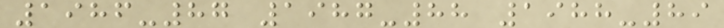1986-87 1987-88 1988-89
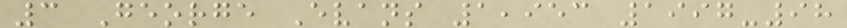3 George Evans 1,953 1997-98
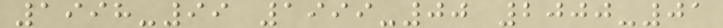1998-99 1999-00 2000-01
